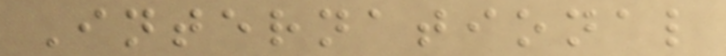International
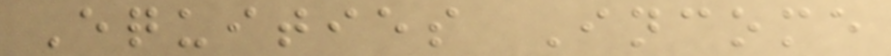Equities Income
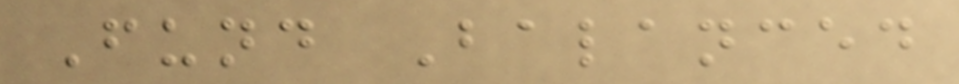Fund Balanced
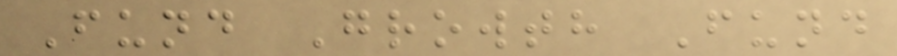Fund Growth Fund
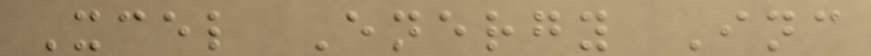Xcel Energy Inc
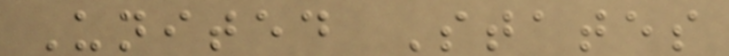United States
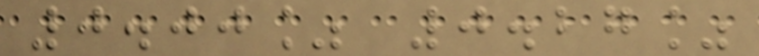0.00% 0.27%
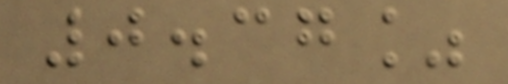0.37%
